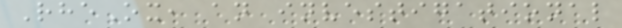RheOx, an investigational
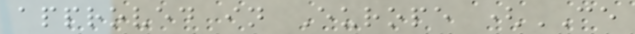approved in Europe (CE
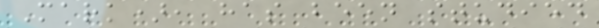Mark), has been studied
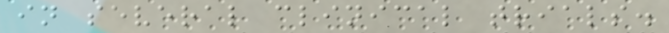in several clinical trials.
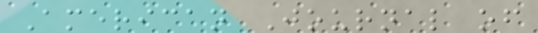American Journal of
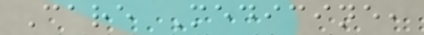Care Medicine,
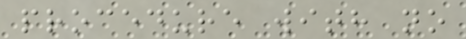procedure with no
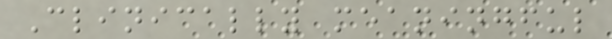Clinically meaningful
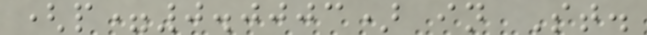(p=0.0003) in St.
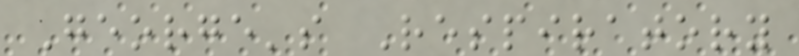George's Respiratory
